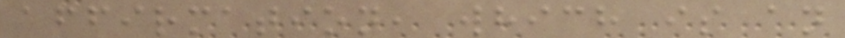affirmation, which is an
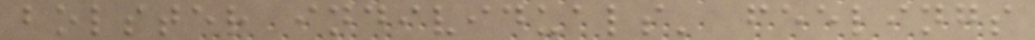bolster individuals' feelings
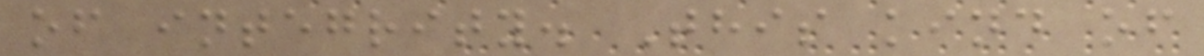of integrity. This kind of
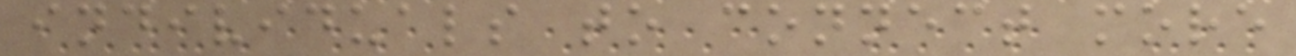individuals to connect more
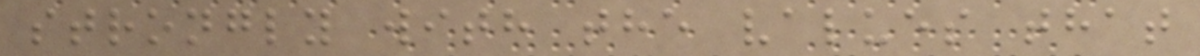strongly with the values that
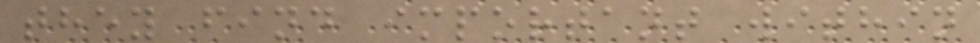they find important within
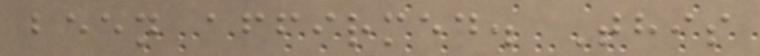been affirmed. This
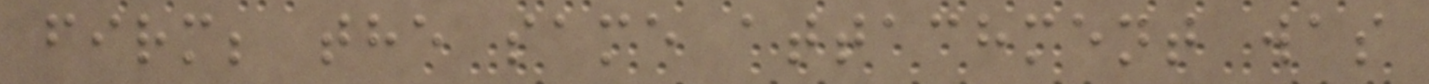firm; the same attachment was
